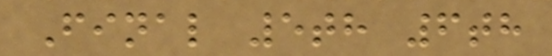Final 5th 6th
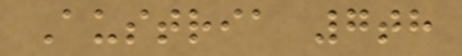Austria 7th
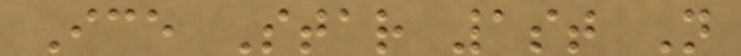Ice Star 1st N
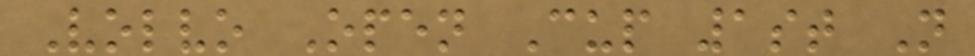Volvo Open Cup 1st N
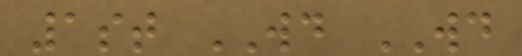1st WD WD
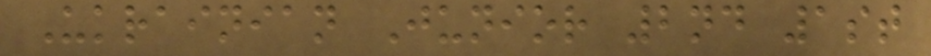Ukrainian Junior 2nd 1st
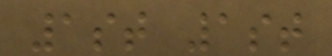1st 1st
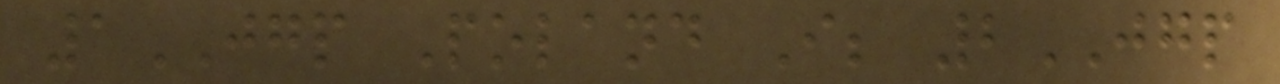1JGP Poland I; 2JGP
